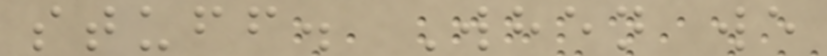stuff. When we
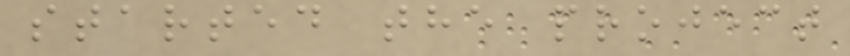started the project
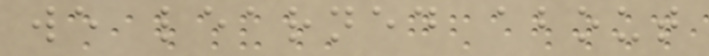we learned about
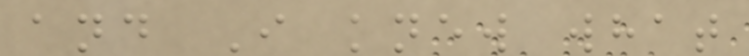and I knew what
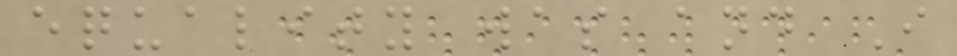equality was and I
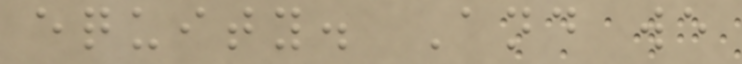equity. And we
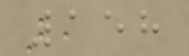158
